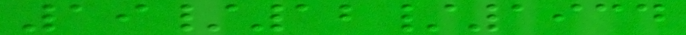19/12/1934
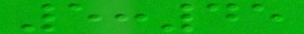5:45
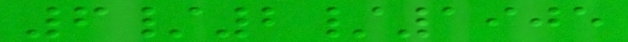6/2/1905
